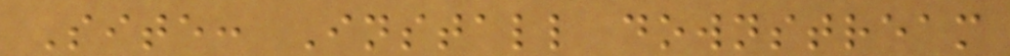Site: Install downstream
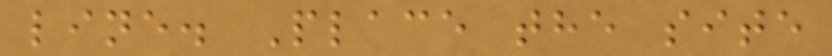line. Place the site
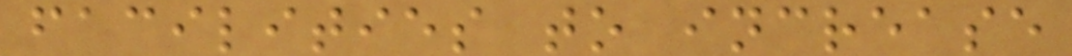facilities to increase
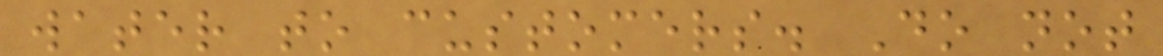water to customers. Do not
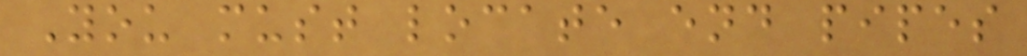You must locate end pipes
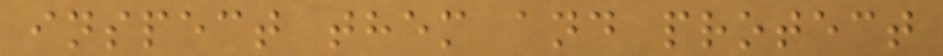inspect them and protect
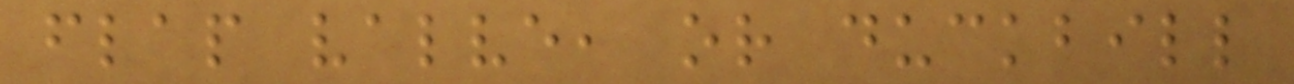flap valve, or duckbill
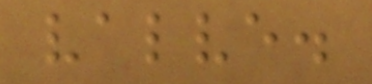valve.
